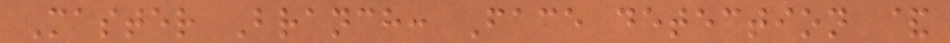Master Branch: Face detection &
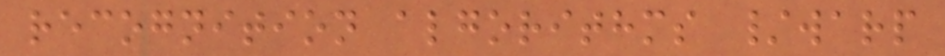recognition algorithms /warp
